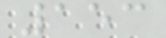153
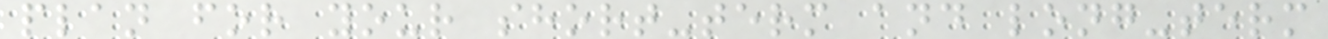plan for your short-term and long-term
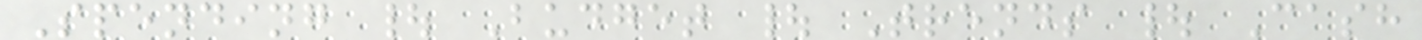Spending | Budget | Trends | Cash
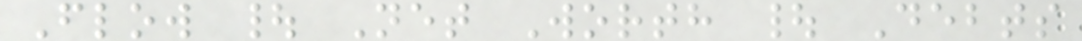Flow | Net Worth | Debts
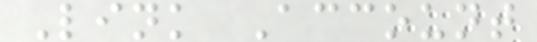Link Account
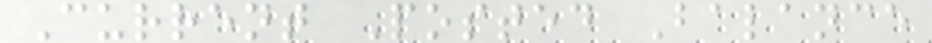Current Posted Balance
